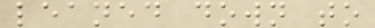leaned down to
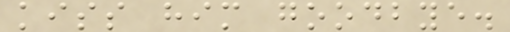kiss him goodbye.
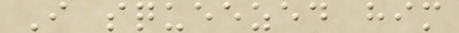I squeezed him
